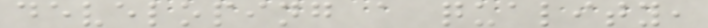developing a quality,
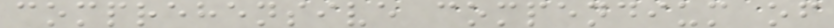comprehensive compendium of
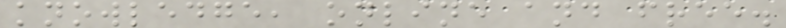knowledge, online and free.
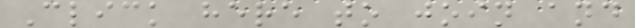Click here to join and
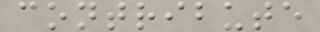contribute
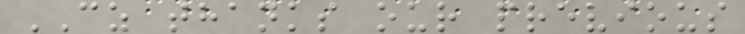CZ thanks our previous
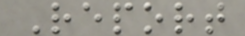Report
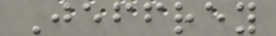Jeffrey
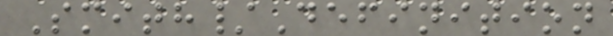Smith/Definition
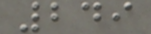249
